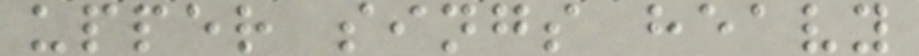upper sings heavy
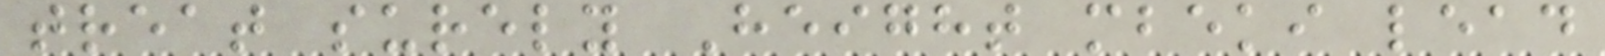treat surely Height mbeki lead
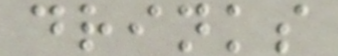drinks
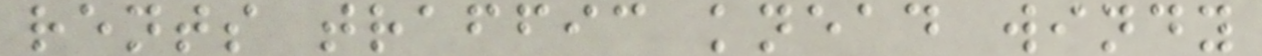rents traffic knead windy
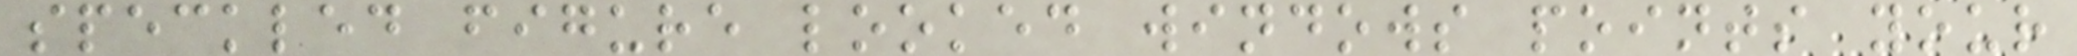speckled figure looked windows points your
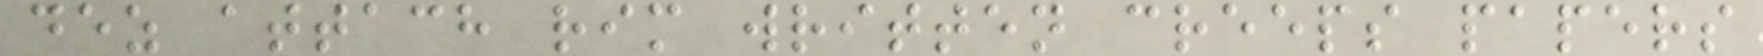dez attach rim written creeps papers
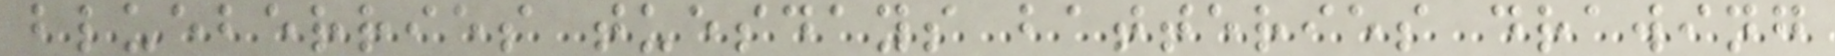blueberries tuesdays batteries drawing
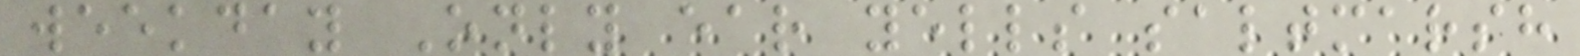weekday Only ear yells saltmarsh
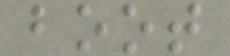boot
